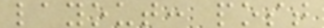layout: post
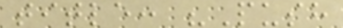title: "Push
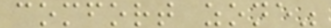comfort zone"
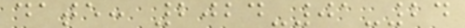date: 2024-01-24
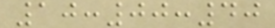10:00:40
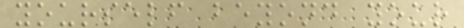yourself beyond your
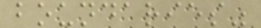boundaries"
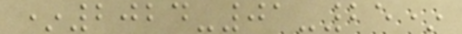*2024-01-25*
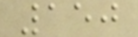150
